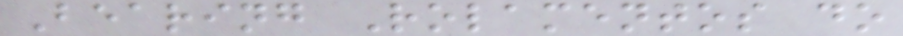Bearing Rolamentos do
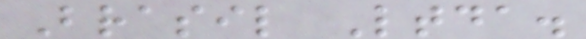Brasil Ltda.
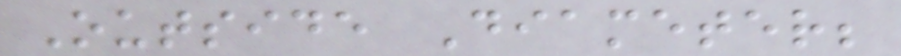Outside Diameter;
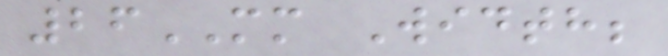26MM Width;
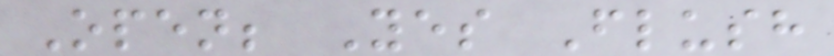Open; Yes Flush
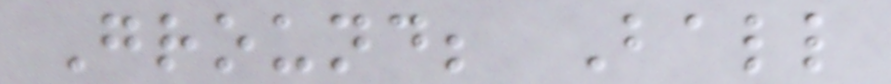Ground; Ball
